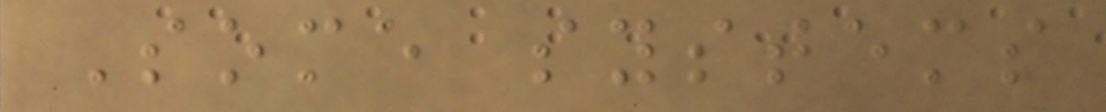Some systems
